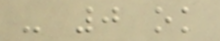- 0 ok
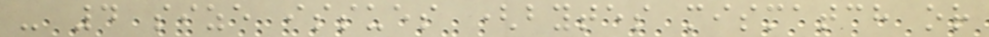- 4 size issues (bytes mismatch or
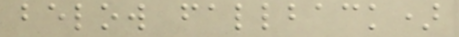below fallback)
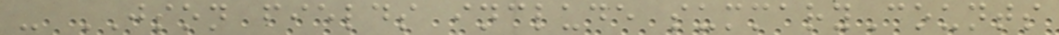- JSON fields include summaryCounts
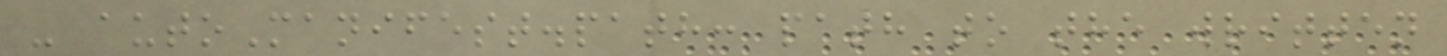- autoManifest.path: path to the written
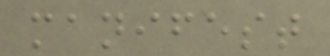manifest
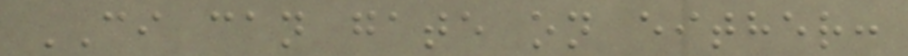CI can gate on either:
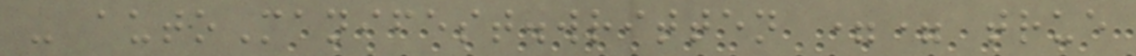- autoManifest.written == true
